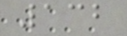132
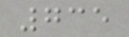735
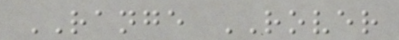RANGE ROVER
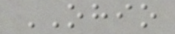OHIO
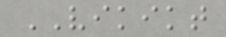VIKIKT
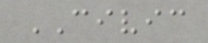CIVIC
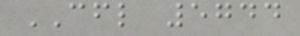CFL 5744
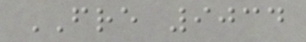FRE 9034
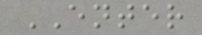ENTER
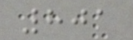801
